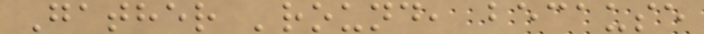Gather 'round, because
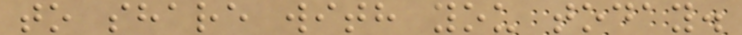to share with you today.
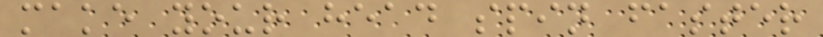make your head spin faster
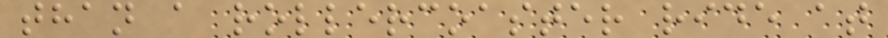than a rollercoaster ride at
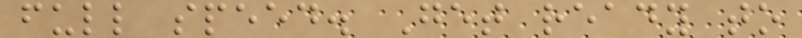full speed. Get ready to
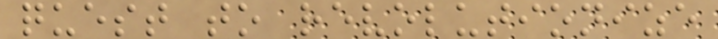quest to revolutionize
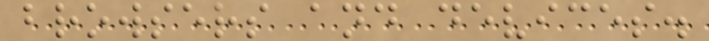browsers and devices.
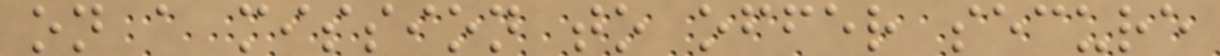on a mission to offer secure
